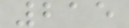215
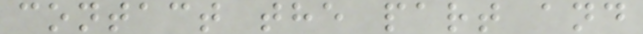contact the part and
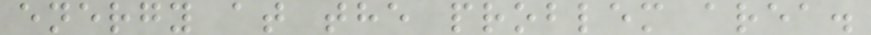energy at the problem area.
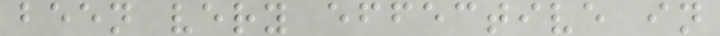been very effective in
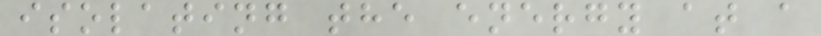isolating the energy at a
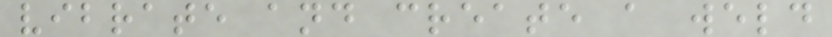vibrate and create a weld
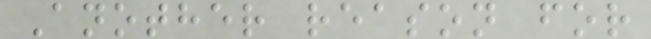Another reason for
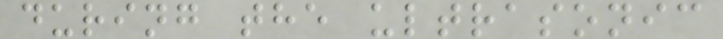during the ultrasonic
